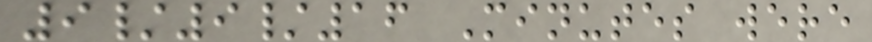9/9/16 Minutes were
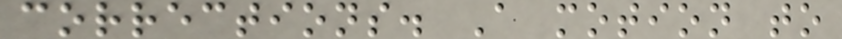corrections. A motion to
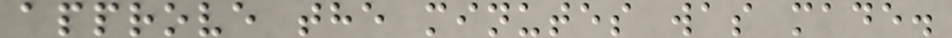approve the minutes was made.
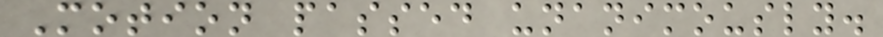Motion passed unanimously.
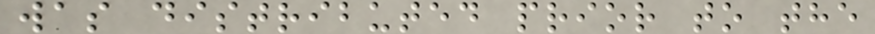was distributed prior to the
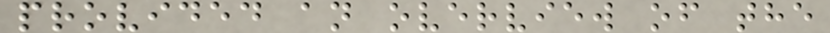provided an overview of the
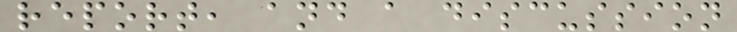report, and a discussion
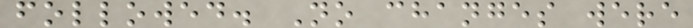followed. No changes were
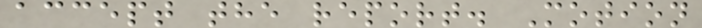accept the report. Motion
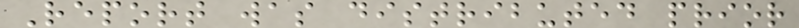Report was distributed prior
